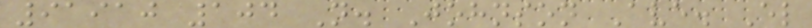91910 104 N. Johnson Ave. El
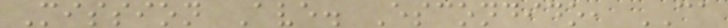Mission Ave. Escondido, CA
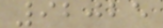92025
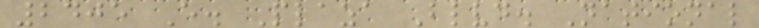2405 E. Plaza Blvd. National
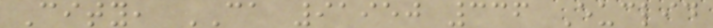City, CA 91950 336 Euclid
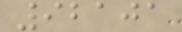92101
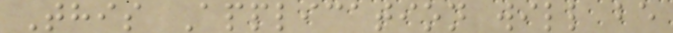This Application will be
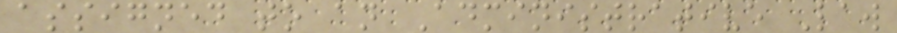assigned to an Administrative Law
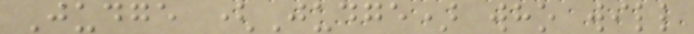Judge (Judge) who will
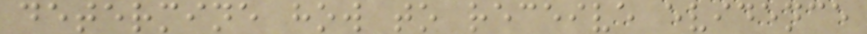determine how to receive evidence
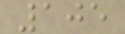105
